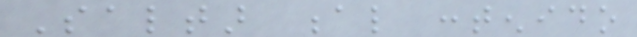Saltar al contenido
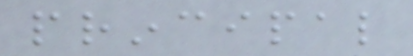principal
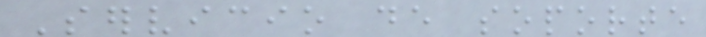Servicio de soporte
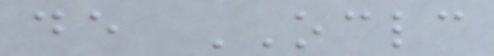de OCLC
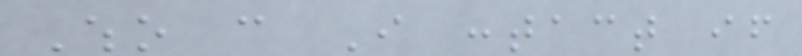Who can I contact if
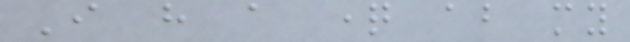I have a question about my
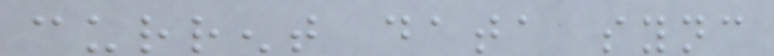current data sync
